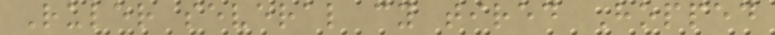Ruler several cy tired Hopped
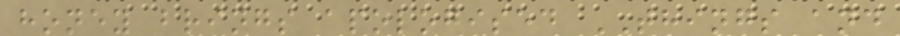honey brings apologised THINGS and
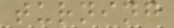turning
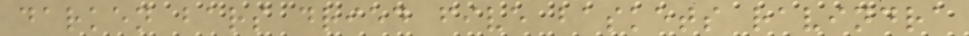darken bars dried five baskets ravindra
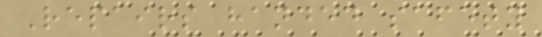Repairs handed safety
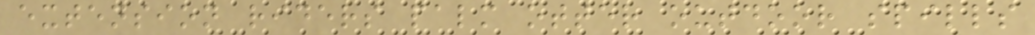extension riders palm otter outdoor spills
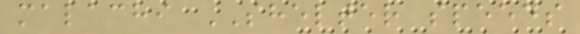malachi SHELTER speeds
